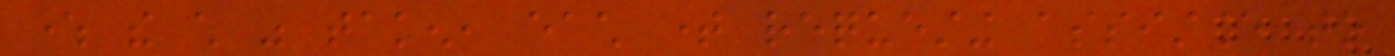where the child was taken, each time requesting assistance to
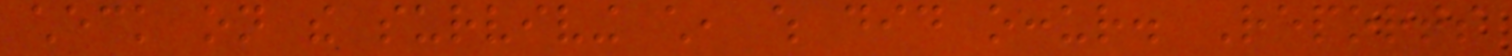check on the surviving child, which did occur. Reports
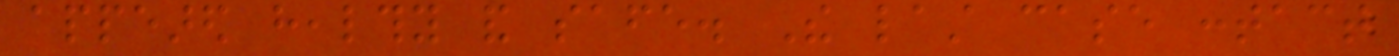appeared healthy and safe. The last case contact
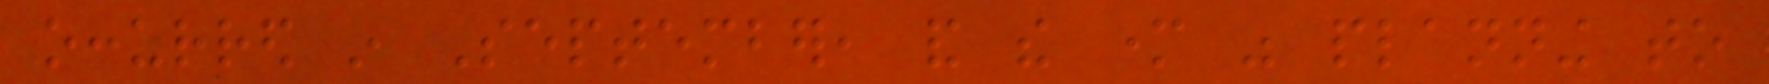occurred in September, and the mother was planning to
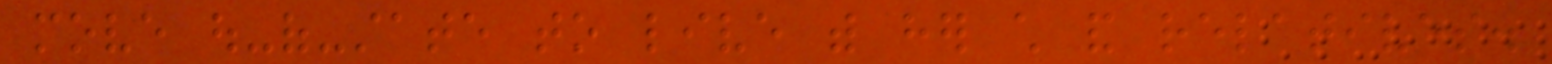move out-of-state to live with her child and relatives.
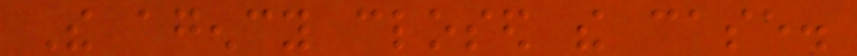The agency closed the case.
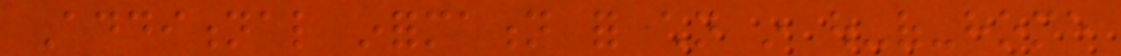Additional information for children in out-of-home
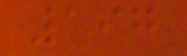197
